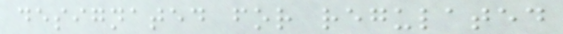designated for regulated
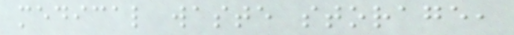medical waste storage,
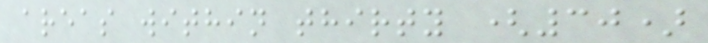areas within thirty (30)
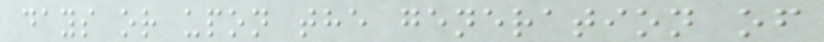days or upon the generation of
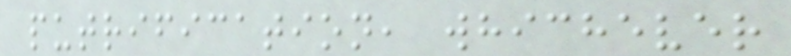putrification, whichever
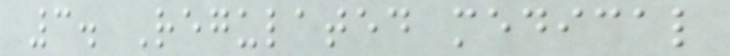3. Regulated medical
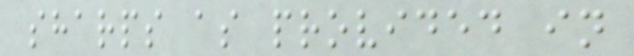sharps as provided in
